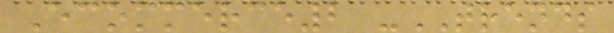Ecommerce2 -TRENDS
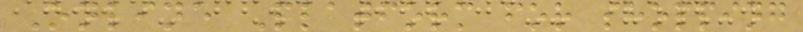Online Platform for shopping
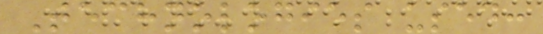Technologies used:
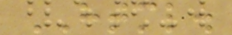HTML.
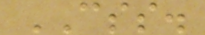CSS.
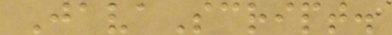JavaScript.
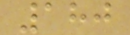180
